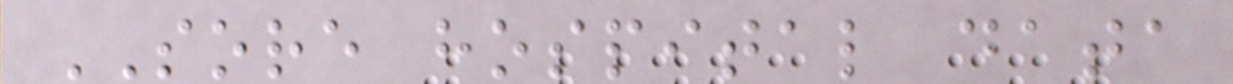SORE hospital data
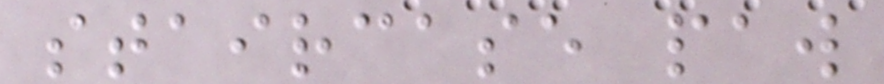staircase paw
